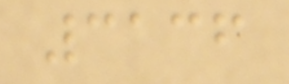3136
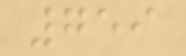759
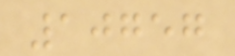10757
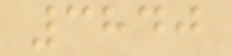3840
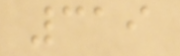319
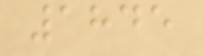1845
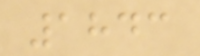1843
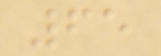65
